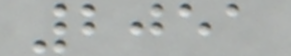2051
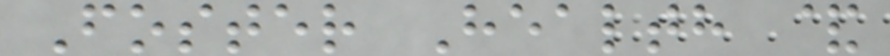Foster Health &
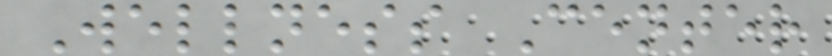Wellness Center
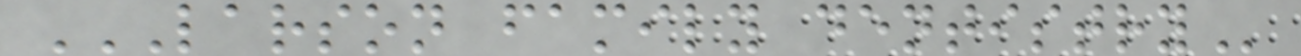LARSON FAMILY DENTISTRY
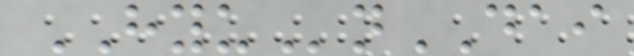HYUnDAI
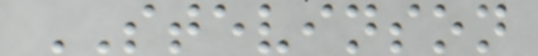STEVINSON
